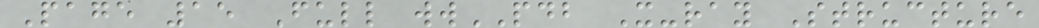Page 15 Full wwPDB X-ray Structure
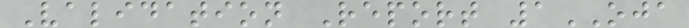Validation Report 1OJA
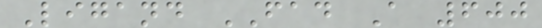Ligand FAD A 600
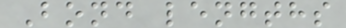Bond lengths
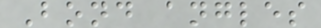Bond angles
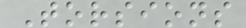Torsions
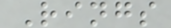Rings
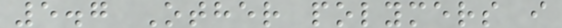5.7 Other polymers i
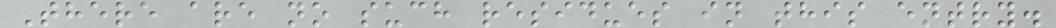There are no such residues in this entry.
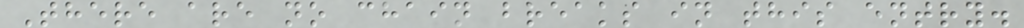There are no chain breaks in this entry.
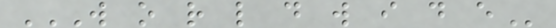W O R L D W I D E
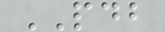PDB
